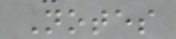Notes
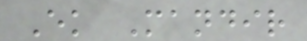Ek Mandir
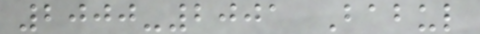2000-2001 Babul
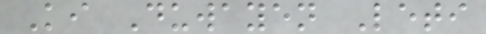Ki Duwayen Leti
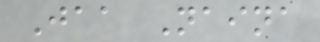Jaa Naina
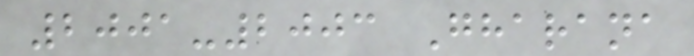2001-2003 Gharana
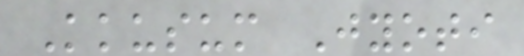Kkusum Jyoti
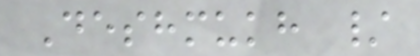Deshmukh /
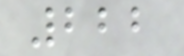222
